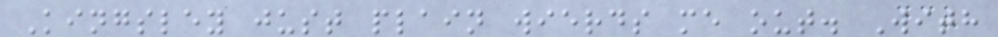Kingsley just plain wierds me out. With
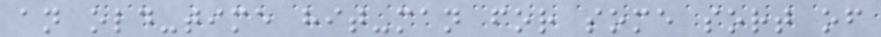an old-time hit-man for some sort of
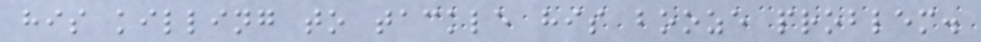his killing to tackle his booze problem.
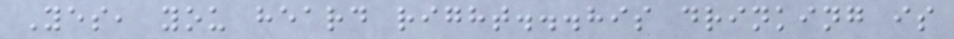Yes, you heard right...his drinking is
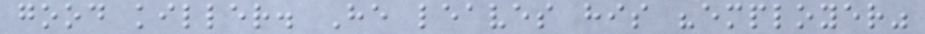good killer. He leaves his "employer"
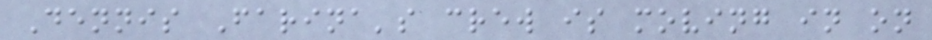Dennis Farina's crew is moving in on
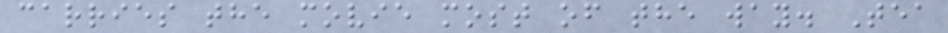carries the movie most of the way. Tea
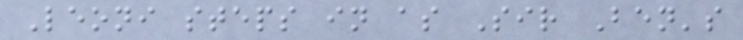Leoni steps in as Sir Ben's
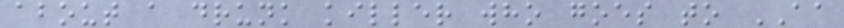about a drunk killer who goes to AA
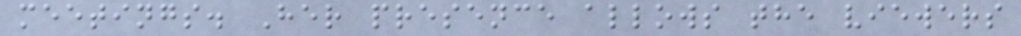meetings. Her presence allows the viewers
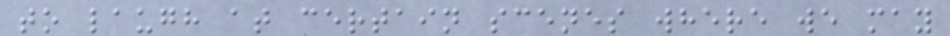to laugh at certain scenes where we may
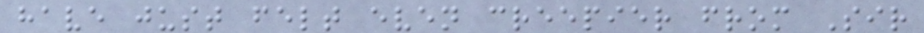have just felt even creepier from Sir
